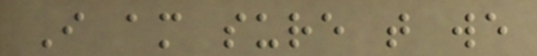I am sure that we
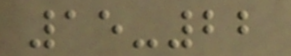15-22
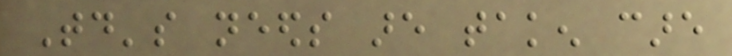Today's needs are taken care
